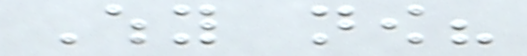Why now?
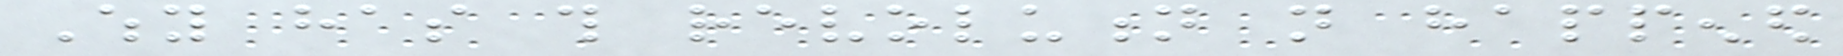Why has this revolution not happened
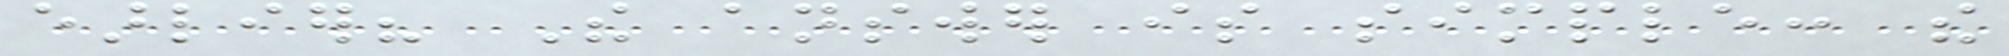earlier? The answer is simple: the
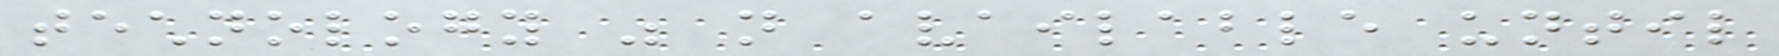technology was not available until
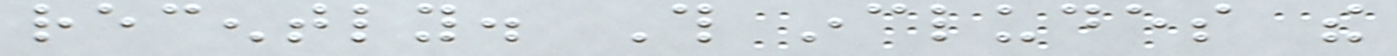recently. This includes the
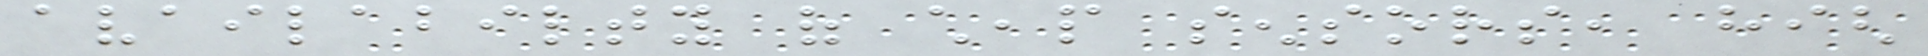availabilty of cheap sensors, high
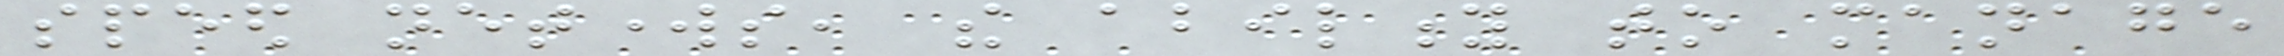speed networks, the ability to manage
